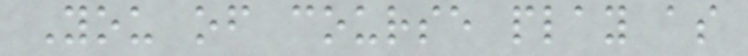You of course play as
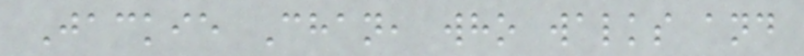Jackie Chan, who walks and
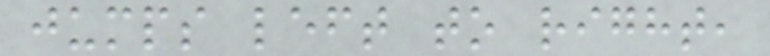jumps left to right,
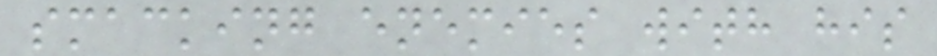smacking enemies with his
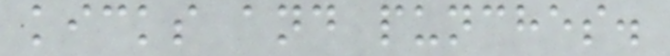kicks and punches.
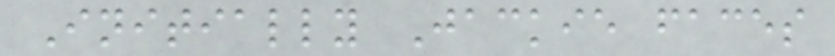Initially Jackie faces
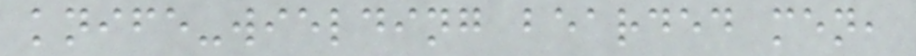knife-wielding bearded men,
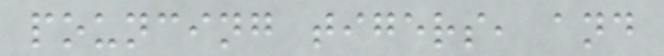pouncing tigers, and
